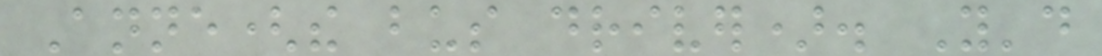Anne(the bus driver). You'd
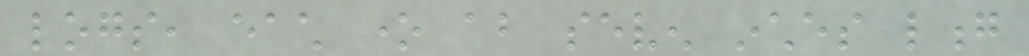logs, each one about seven inches long
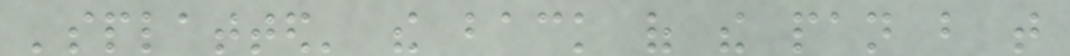'splatted' the back of the pan but that
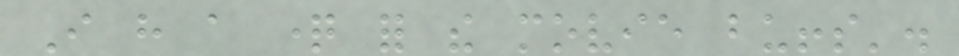I have a question for the movie buffs'.
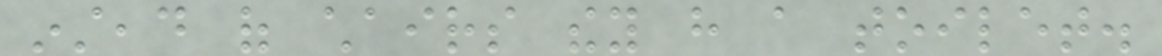instead of chairs they have a toilet.
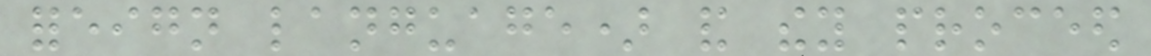foreign language) and they proceed
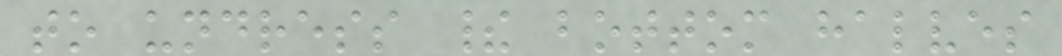to undress their bottom halves
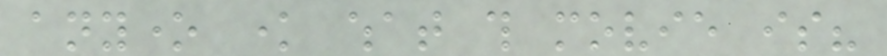anyone know what this movie is?
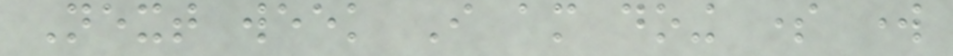Next week I am doing some work
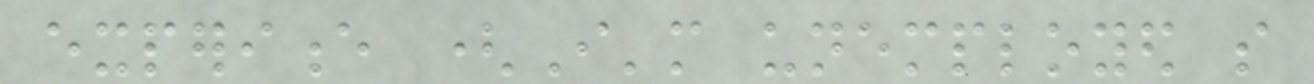experience (I'm unemployed so
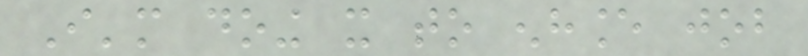I'm doing it to enhance job
